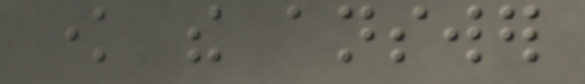know the answer
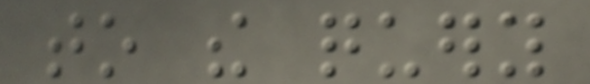to the query
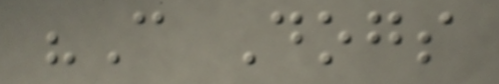"Can Dogs
